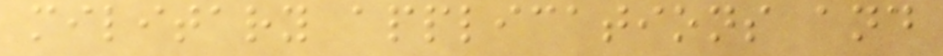military applications and
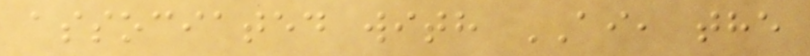associated with AI, the
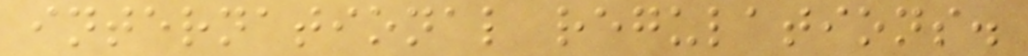international regulations.
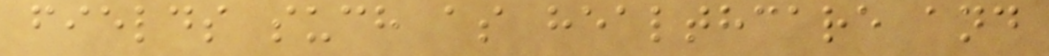fields such as healthcare and
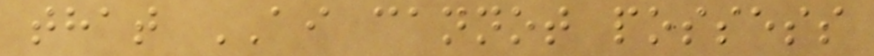that AI cannot possess
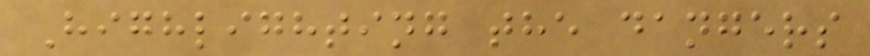Highlighting the dangers
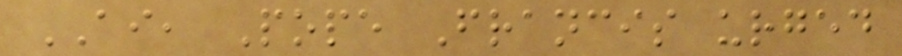AI, Pope Francis urged
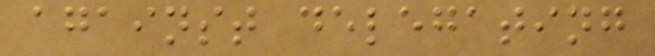against delegating
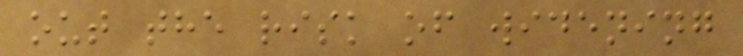out the risk of widening
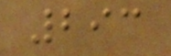293
